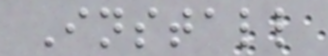Install
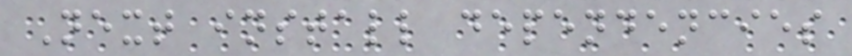Next install dependencies
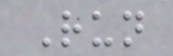Run
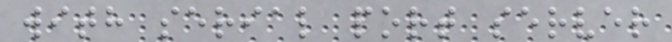with serial port server
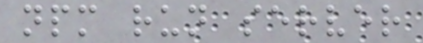npm run server
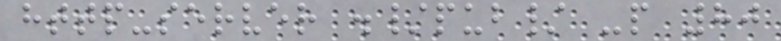http-server ./pub/ -p 80
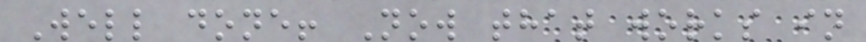Well done! Now that works in
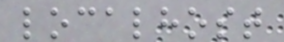localhost
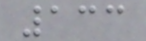133
